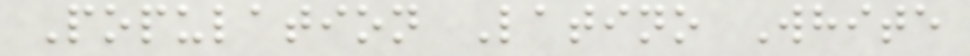Population Latino White
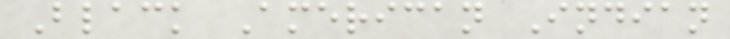Black American Indian
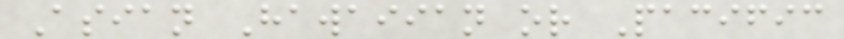Asian Hawaiian or Pacific
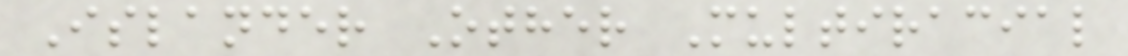Islander Other Multiracial
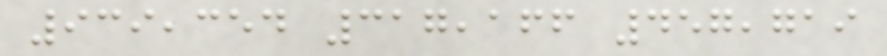939,354 317,166 457,719
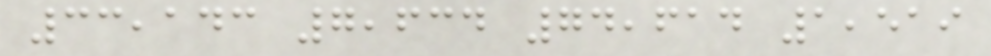33,143 7,634 74,614 1,519
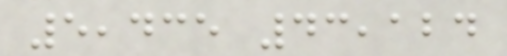5,435 43,124
